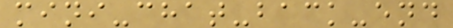mini-chat-back-end
